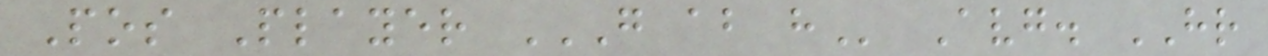Pos Player G AB H Avg. HR
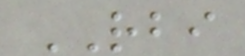RBI
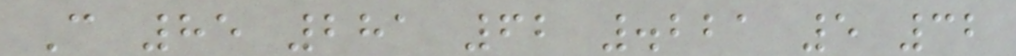C 85 281 62 .221 5 32
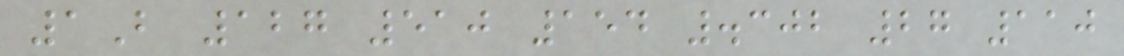1B 127 510 154 .302 27 110
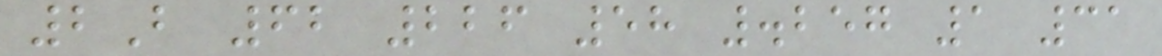2B 62 226 58 .257 1 31
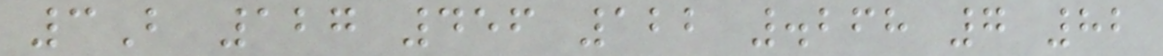3B 127 456 122 .268 7 82
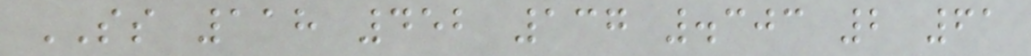SS 118 452 137 .303 2 61
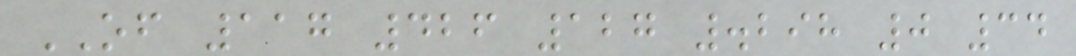OF 117 426 127 .298 0 34
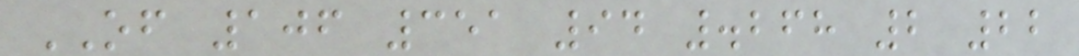OF 106 351 94 .268 2 22
